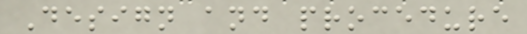Design and procedure
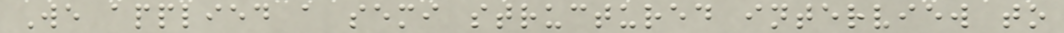We applied a semi structured interview to
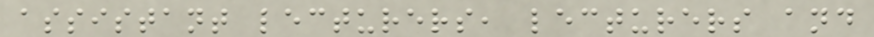assistant lecturers, lecturers and
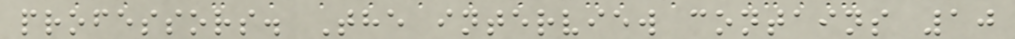professors. The interview contains 10
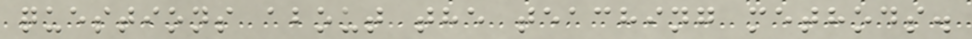questions about the teaching methods.
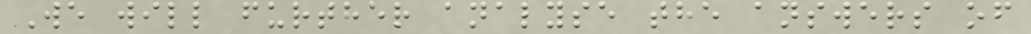We will further analyse the answers of
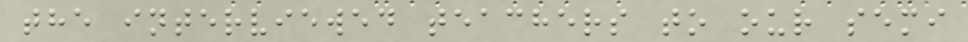the interviewed teachers to our semi
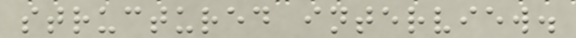structured interview.
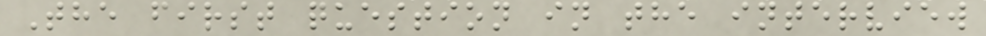The first question in the interview
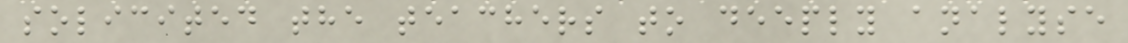solicited the teachers to deeply analyse
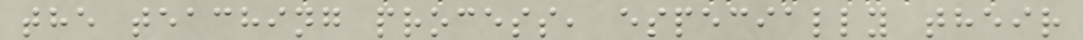the teaching process, especially their
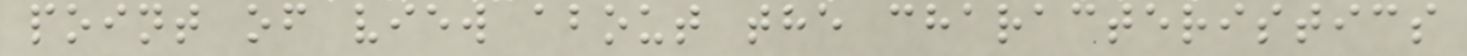point of view about the characteristics
